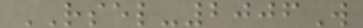RSEL-2006W
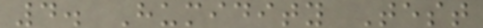4. Humidity Test
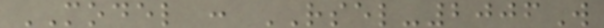MODEL : RSEL-2006W
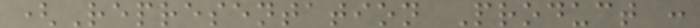(Representation Product :
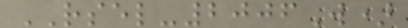RSEL-2006W)
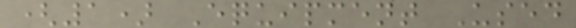(1) Equipment Used
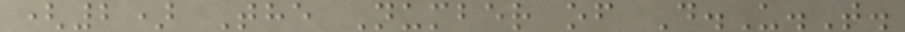(2) The Number of D.U.T.
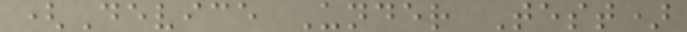(Device Under Test)
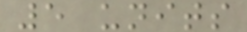5 units
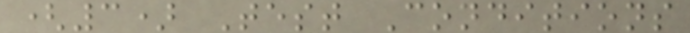(3) Test Conditions
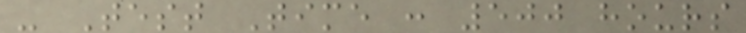- Test Time : 500 hours
